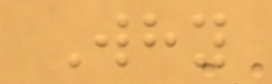Why
